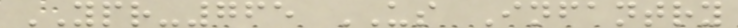YPR-765 US Infantry
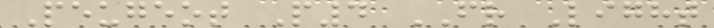Peugeot P4 FR Light
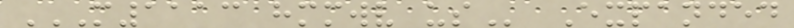M1113 HMMWV US Expanded
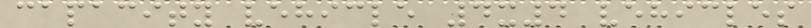capacity vehicle 4x4 vehicles
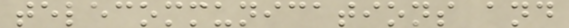telecommunications and
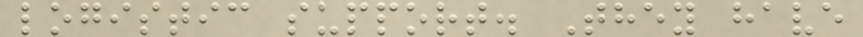logistic support. They have
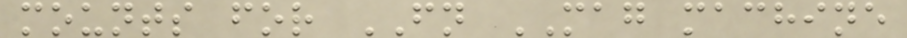mounts for FN MAG machine
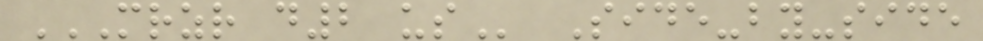MRZR D2 US Side-by-side
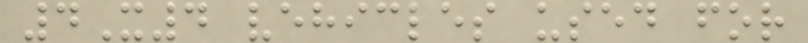4X4 vehicles used for
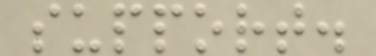support.
